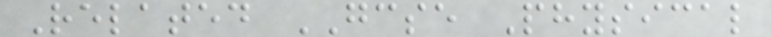Related GCSE Physical
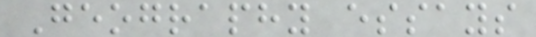Geography essays
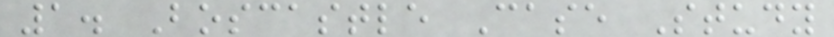1. Boscastle Case Study
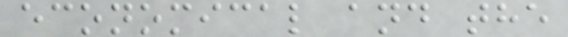economical and the
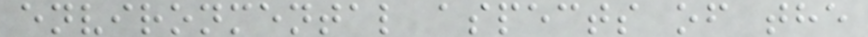environmental aspects of the
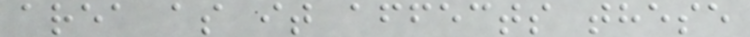area as it affects these
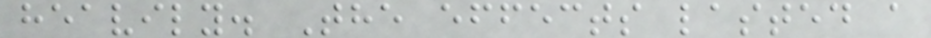heavily. The effects lasted a
